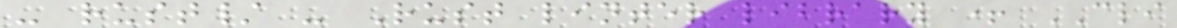- rust/ - Rust linter library + CLI
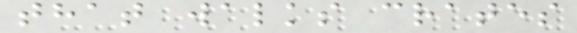that walks crates
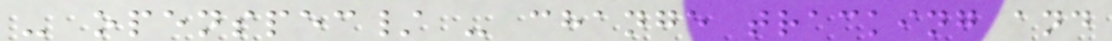- openspec/ - change tracking and
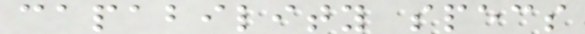capability specs
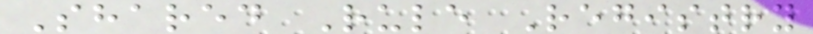Shared Rule Registry
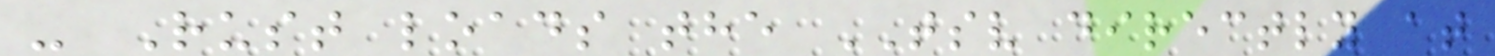- Rust loads the TSV directly at
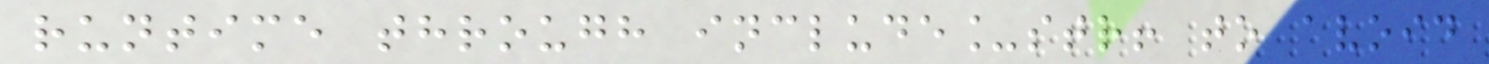runtime through include_str! to avoid
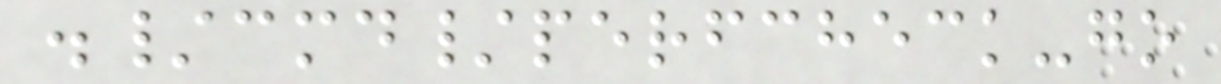./cmd/perfcheck-go
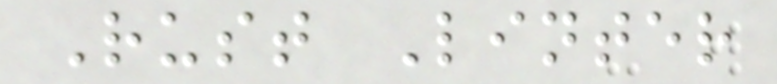Rust Linter
